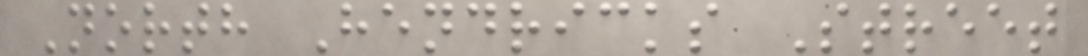North Hendricks Street
